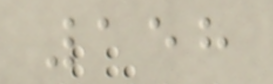158
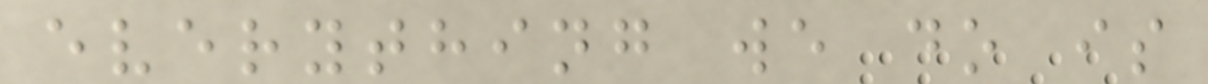everything we do is
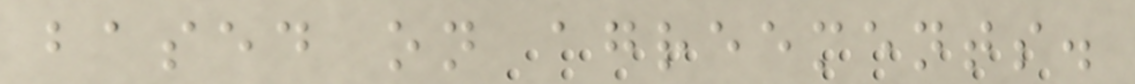based on agreements.
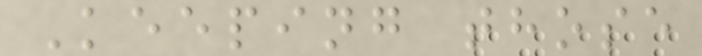Keeping those
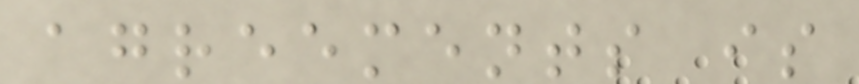agreements is
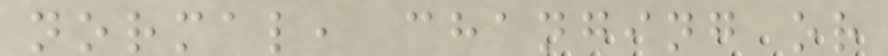normal, changing or
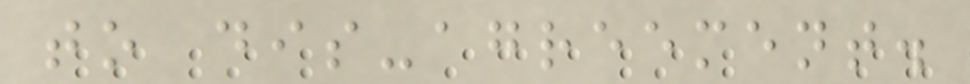to dis-agreement.
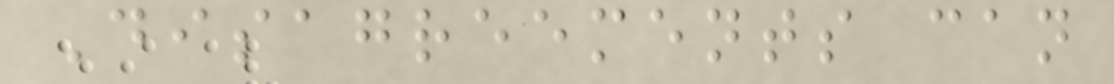Disagreements can
